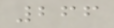266
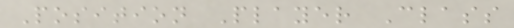Position Player Class
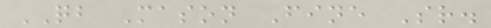QB Mason Fine Sr.
